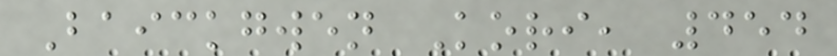Baickgwen Kori, 454
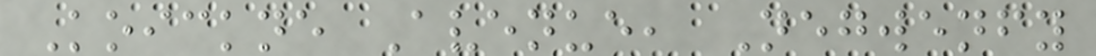Koickne Avenue, Negwenfy
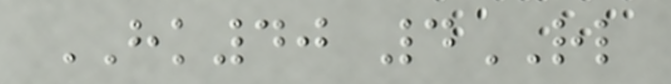HK40 4RL
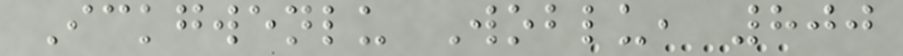Ickgwenlu Woblu, 800
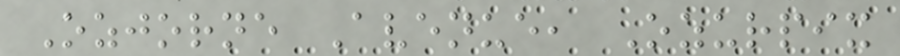Ozjorne Avenue, Ozurpix
